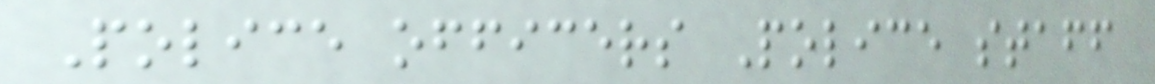Police officers Police staff
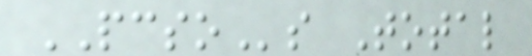PCSOs Total
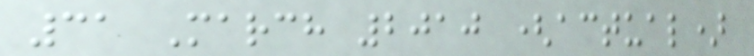31 March 2010 (actual)
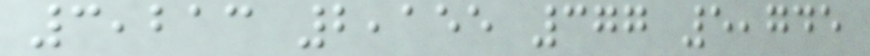3,213 2,155 377 5,745
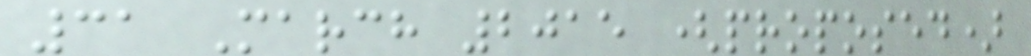31 March 2015 (proposed)
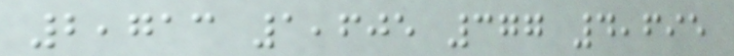2,713 1,605 377 4,695
